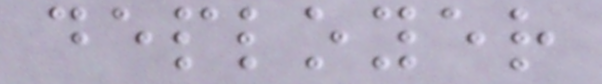deployer
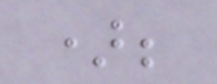);
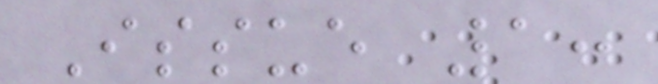Issue 1:
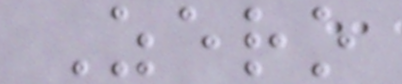Zero
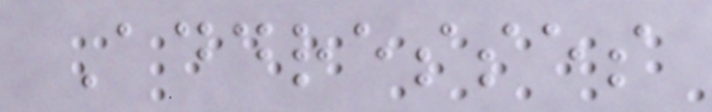Addresses
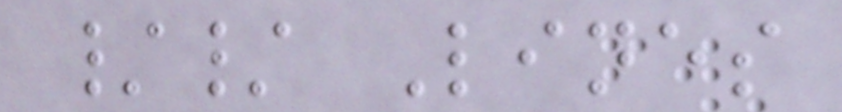// Lines
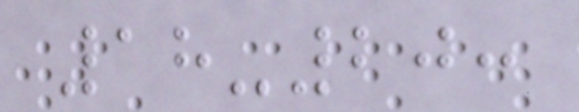18-20:
